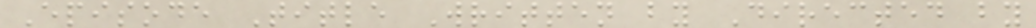Episode Title Written by Directed by
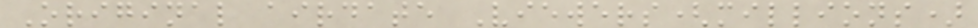Original airdate Viewers(millions)
